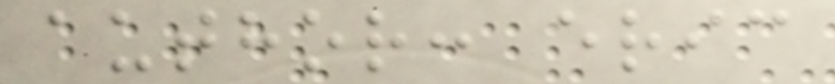author: eric
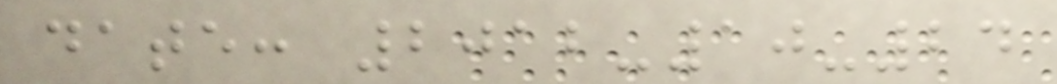date: 2012-10-24
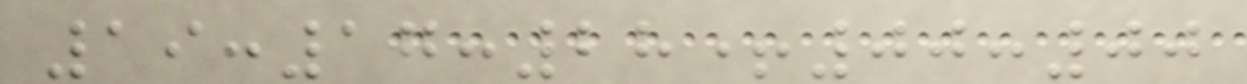19:17:28+00:00
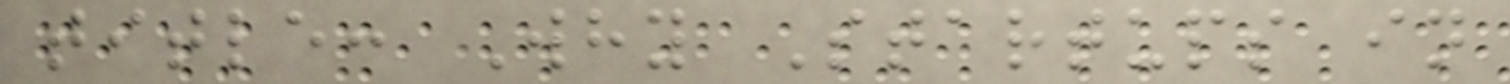title: Why Startups in
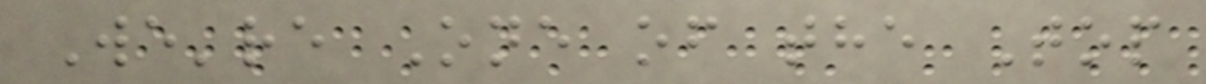We're One of the Top
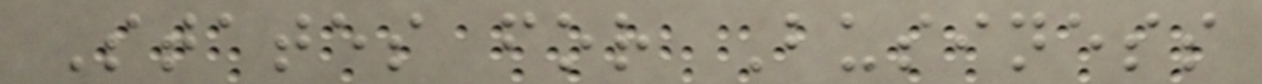States for Business
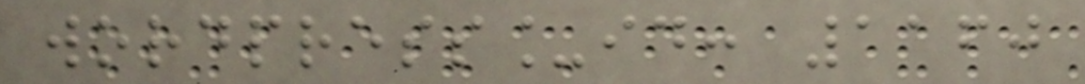wordpress_id: 1160
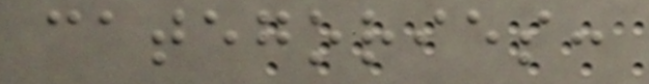categories:
